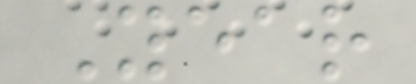Year
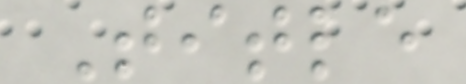Title
